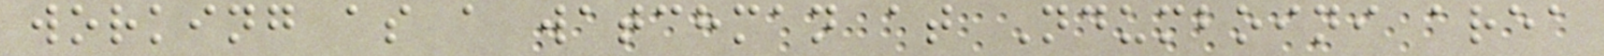working as a watchman at Ndumboini area
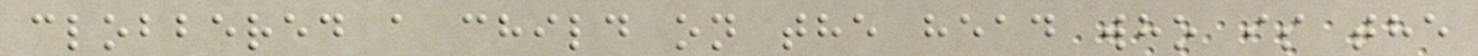clobbered a child on the head who is the
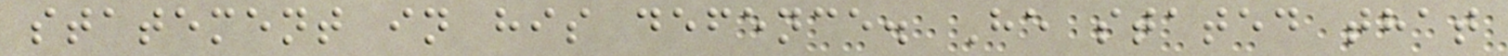statement in his defence. He stated that
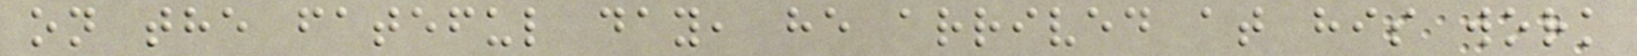on the fateful day, he arrived at his work
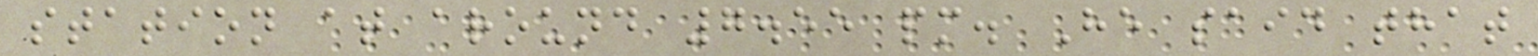station at around 7.55 pm. He said that
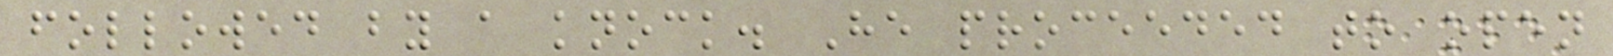followed by a knock. He proceeded to open
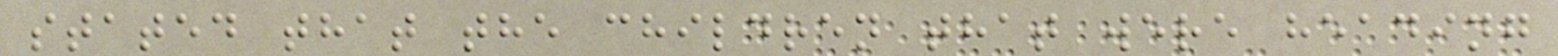stated that the children that were heading
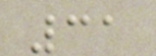31
